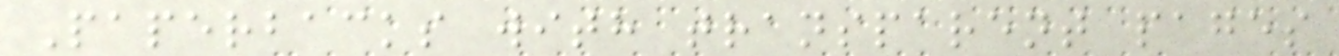Paperbacks with transparent pages
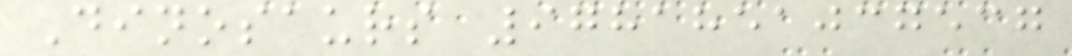Dinosaurs 9781851037537
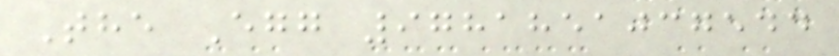The Egg 9781851037544
